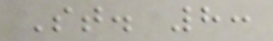St. 8:
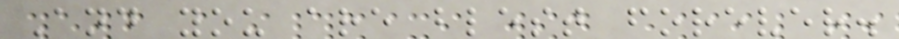And you are blest forever.
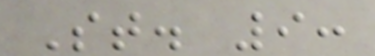St. 9:
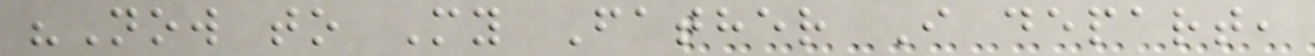"Now to My Father I depart,
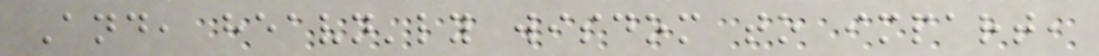And, heavn'ly wisdom to impart,
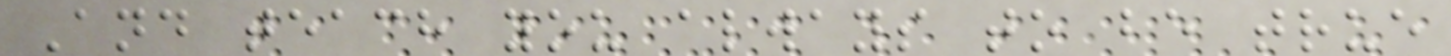And teach you always to be true
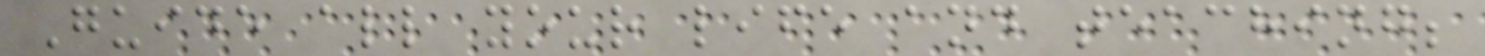Guide all your life and teaching;
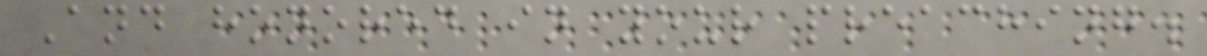And honored in your preaching.
